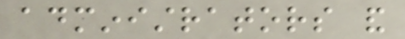administrators and
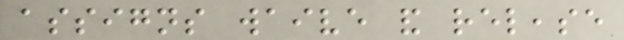assigns waive and release
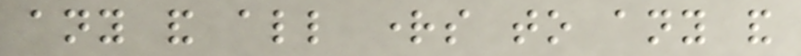any and all rights to any and
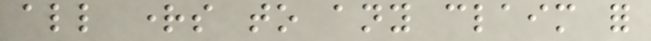all rights to any claim for
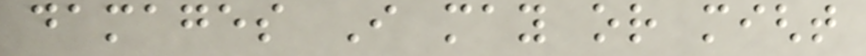damages I may or might
